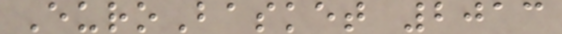EuroBasket 2013
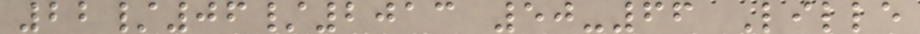22/06/2013 50-66 Lille
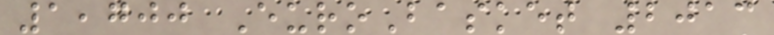1,700 EuroBasket 2013
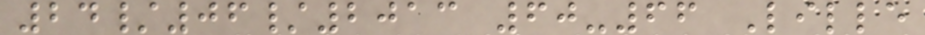24/06/2013 60-66 Lille
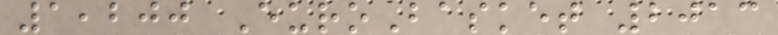1,200 EuroBasket 2013
